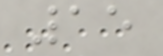15
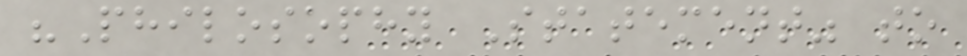"Philosophy Statement" to
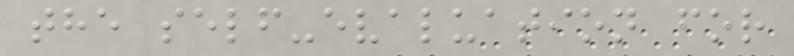the self-evaluation for
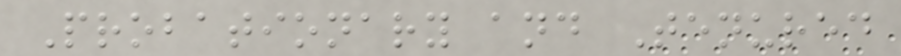Probationary and Tenured
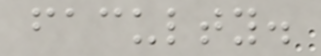faculty.
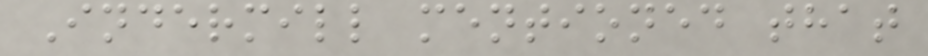Indermill mentioned that
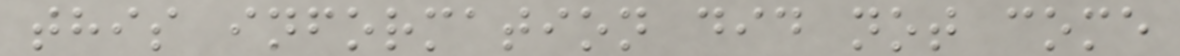this information did not come
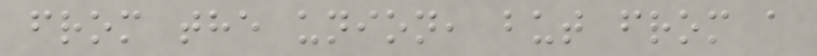from the union, but from a
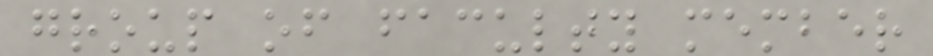group of faculty member
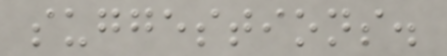suggestions.
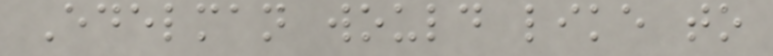Edelman would like to
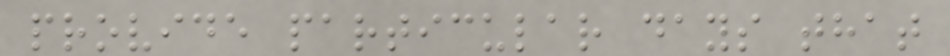provide particular days that
